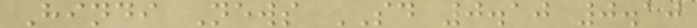Hindi News SD 0.10 0.10
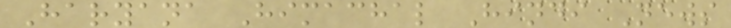Haryana Himachal Hindi News
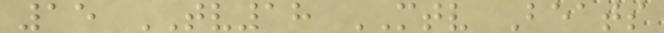15 TV18 MTV Beats
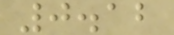0.12
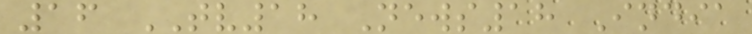16 TV18 News18 India
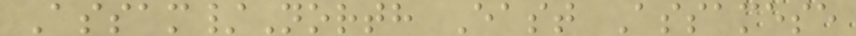Assam/North East Assamese
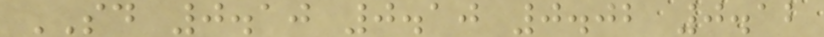SD 0.10 0.10 0.02 0.12
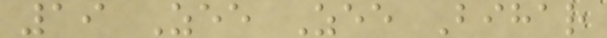19 Zee Zee Bihar
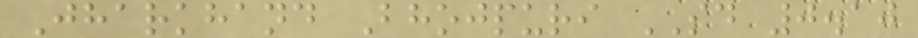Jharkhand Bhojpuri SD 0.10
